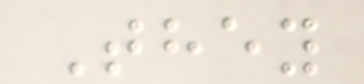They
